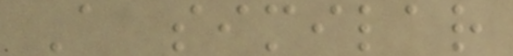A similar
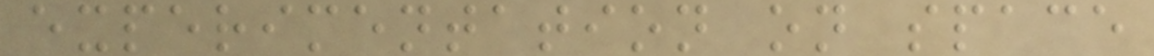experimentation on space
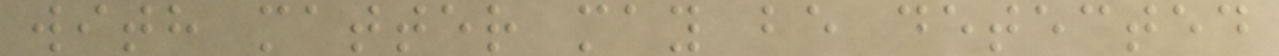with matter may be detected
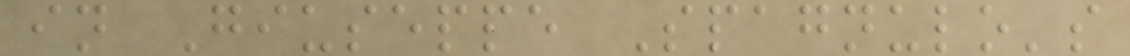in Giuseppe Spagnulo's
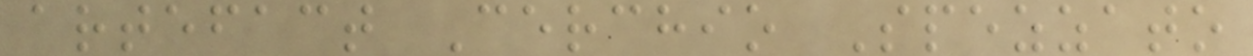artefact Cerchio Spezzato
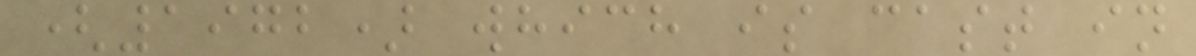(1972) which is cast in
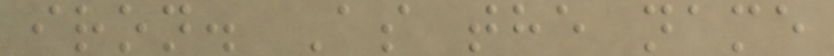iron. As the name
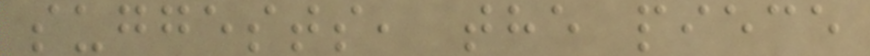suggests, the piece
